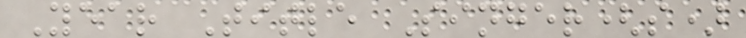Year Title Singer(s)
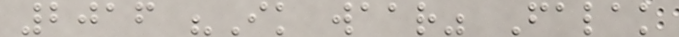2016 "Ik waar" Falak
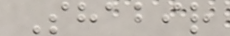Shabir
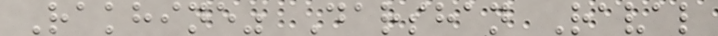Rakhine" Darshan Raval
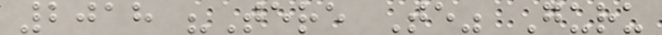2018 "Tere Te" Guru
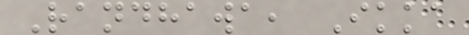Randhawa, Ikka
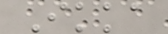Ikka
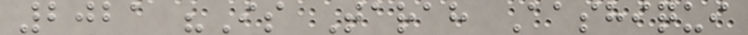2021 "Is Tarah Aashiqui
